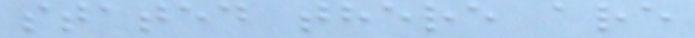stated there are
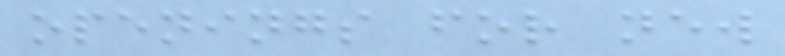openings for new
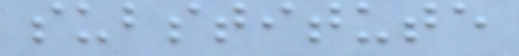substitute
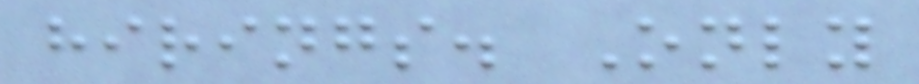hirings. Only
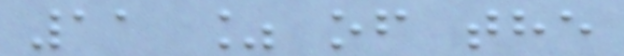11 % of the
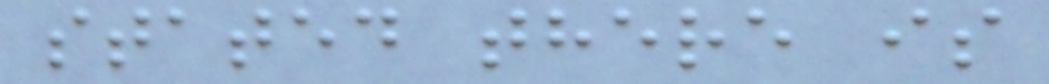stated there is
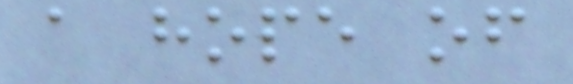a hope of
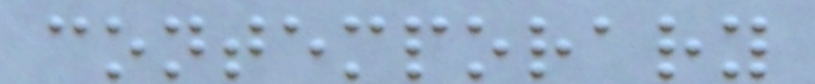contemporary
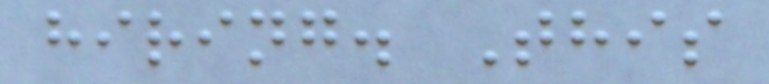hiring. This
